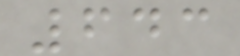643
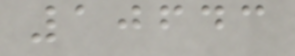10643
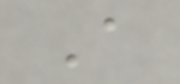A
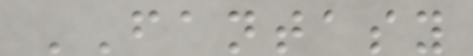FANTASY
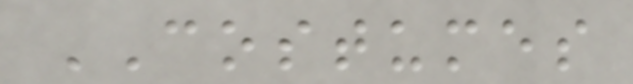COSTUMES
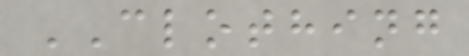CLOTHING
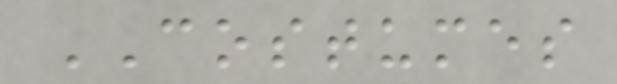COSTUMES
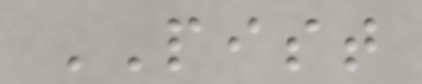PIST
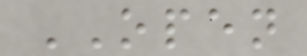OPEN
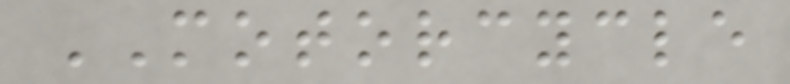MOTORCYCLE
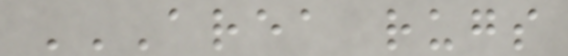AREA RUGS
